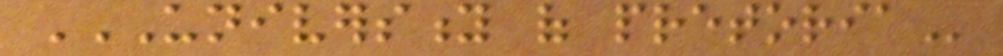UNIVERSITY OF PRETORIA
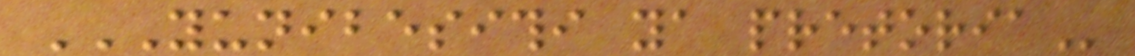YUNIBESITHI YA PRETORIA
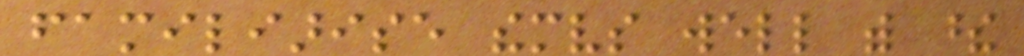familiarise themselves well with these
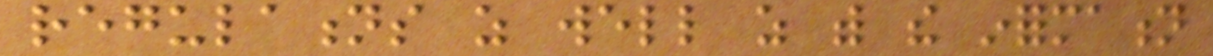regulations as well as with the information
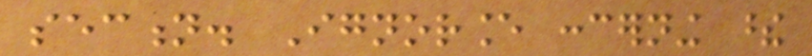section. Ignorance concerning these
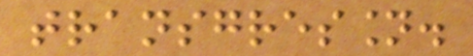transgression.
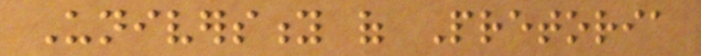University of Pretoria
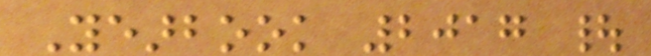Yearbook 2017 |
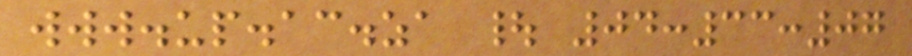www.up.ac.za | 04:33:07
